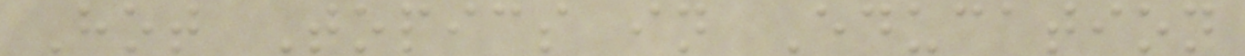Hot Topics in Education
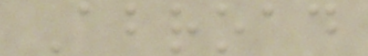Abroad
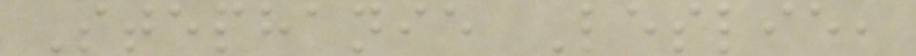Stephanie Leslie,
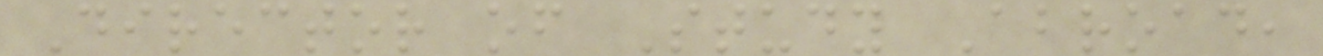Director of Study Abroad,
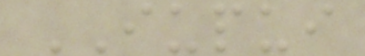IUPUI
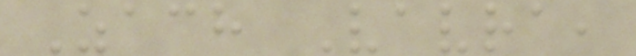Zach Vavra,
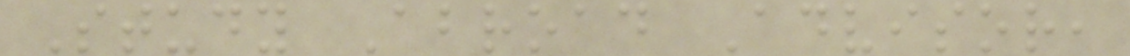Study Abroad Advisor,
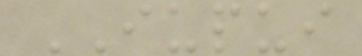IUPUI
